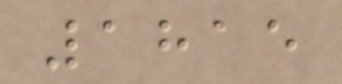1815
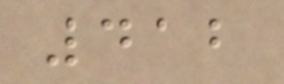412
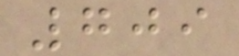709
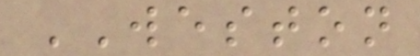WESTON
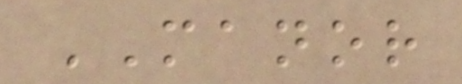MANOR
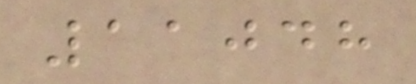11048
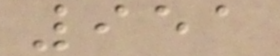951
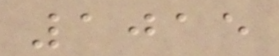1015
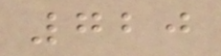720
